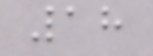18
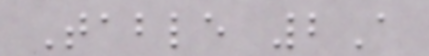Table 2A
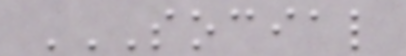SOCIAL
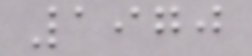1970
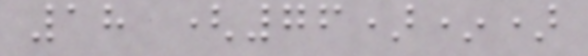18 (76)*)
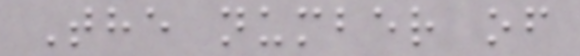The number of
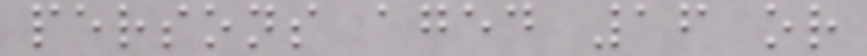persons aged 16 or
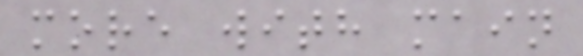more with main
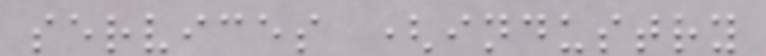services (industry
